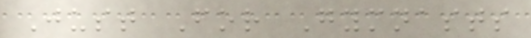Just For Gymnasts
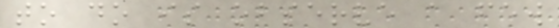to do is observe a few
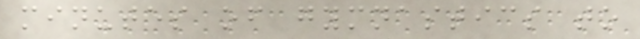minutes of gymnastics to
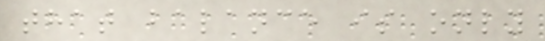that balance is only
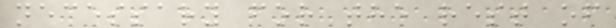necessary for the rest of
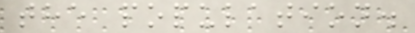the population.
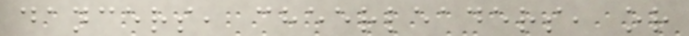dancers, cheerleaders, or
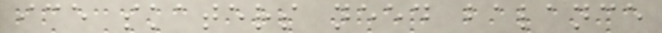ice skaters need balance
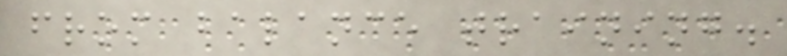from balance training.
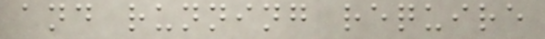and running require
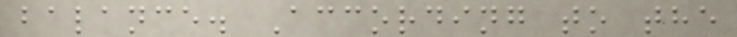balance. According to the
